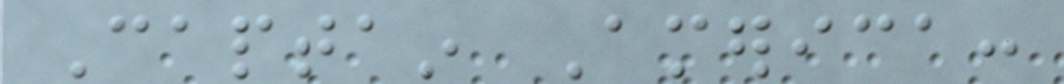Captain America:
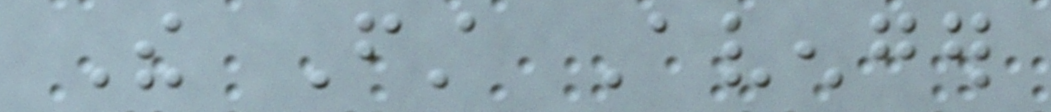The First Avenger
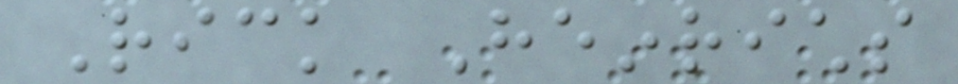Rick Heinrichs
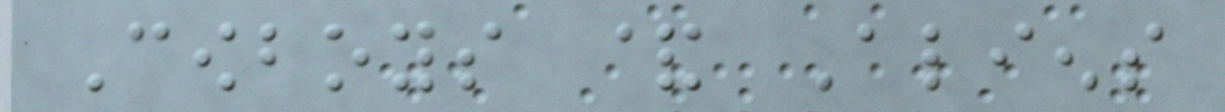Cowboys & Aliens
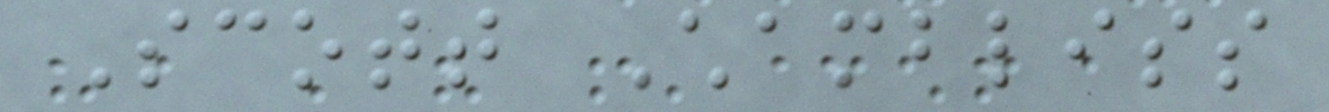Scott Chambliss
